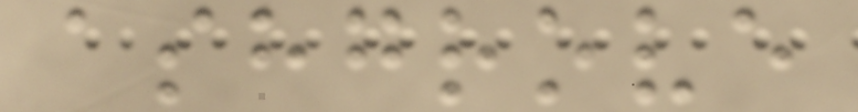ashgrove
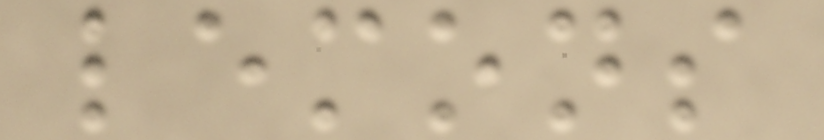lemons
